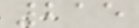215
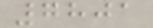7801
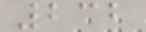232
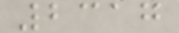2317
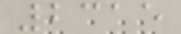2315
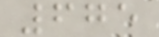675
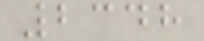2348
